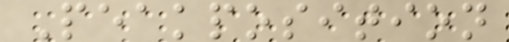Peakposition
